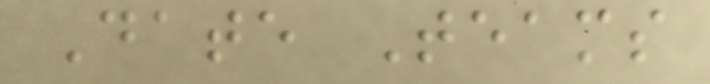Date Teams
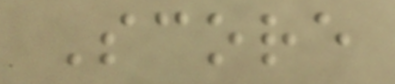Score
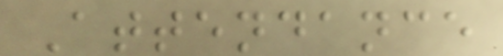Attendance
